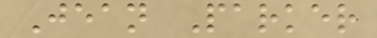Jean Parker
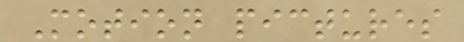Motion pictures
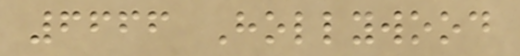6666 Hollywood
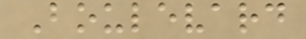Boulevard
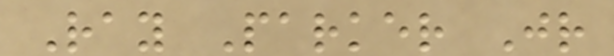Ray Parker Jr
